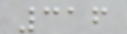316
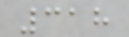318
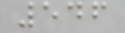546
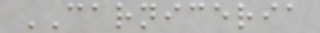CARNICERIA
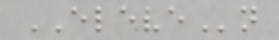ELEVEn
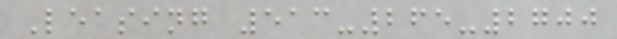Leasing 513-265-2700
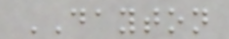DAYTON
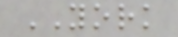YORK
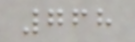768
